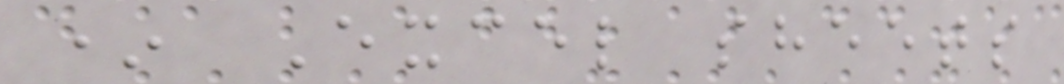* Excel sheets
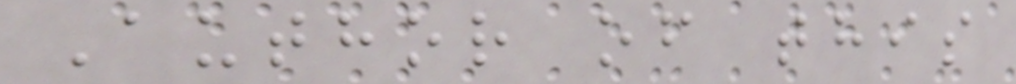Author of this
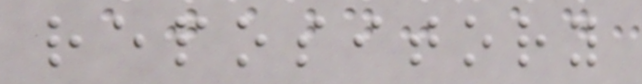repository
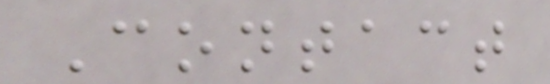Contact
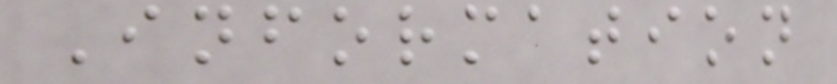Information
